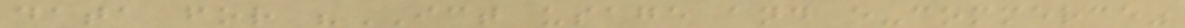data for "ICT usage and e-commerce"
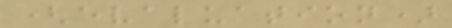(evaluation)
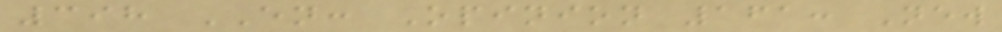398 EN: Opinion 161: New
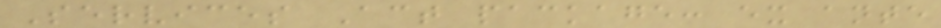Services Act package: ex ante
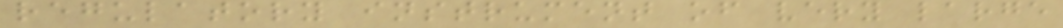regulatory instrument of very large
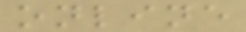online
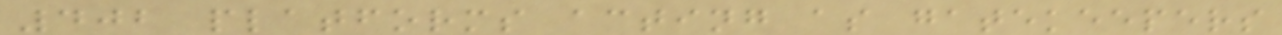402 platforms acting as gatekeepers
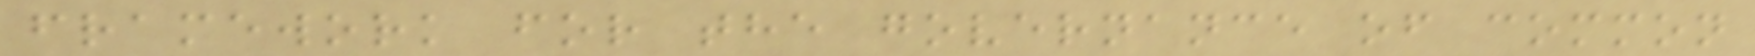framework for the governance of common
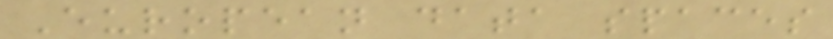European data spaces
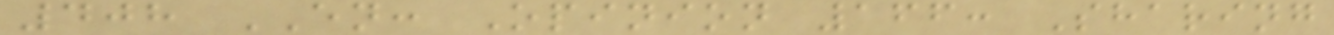408 EN: Opinion 166: Sharing
